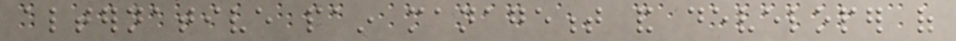alternative pain management and developer of
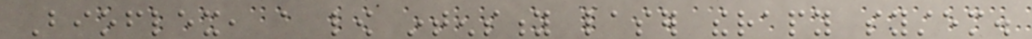Bioflex, a low intensity laser therapy system.
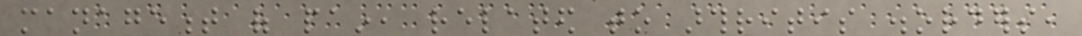management of pain, related to arthritis disorders,
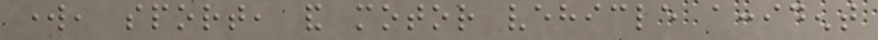work, sport, and motor vehicle accident
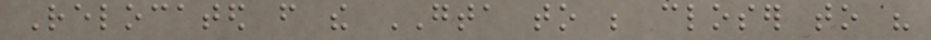Relocated from the GTA to be closer to his
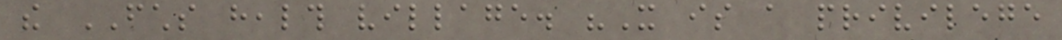the FCHS health village. "It is a privilege
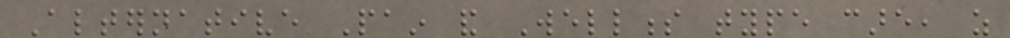Alternative Pain and Wellness type care, as
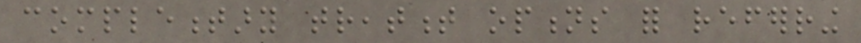complementary treatment options for referring
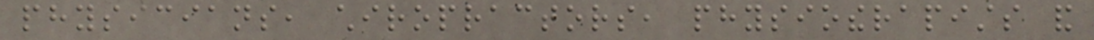physicians, chiropractors, physiotherapists and
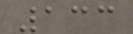133
